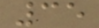35
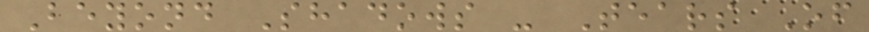Beyond Shadows - Tears Of
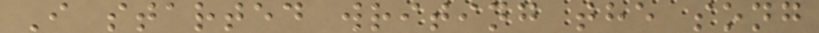I started writing the song
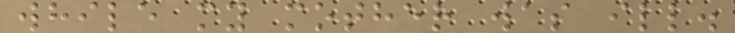while my mother was ill.
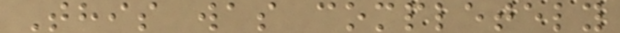This was completely
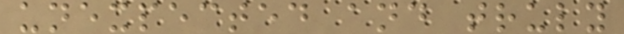unexpected and truly
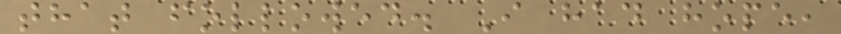that followed. I had hope,
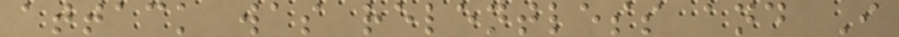attack was relentless and I
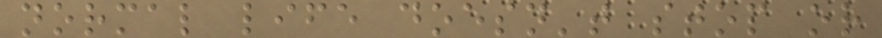normal life doesn't stop or
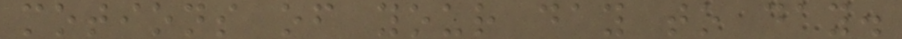motions of your day to day.
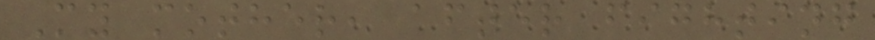My mother, after fighting
